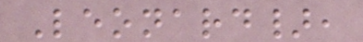Leonard},
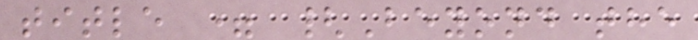title = {Beyond the
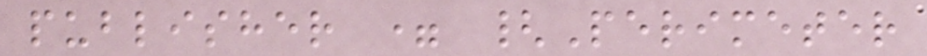publisher = {Perimeter
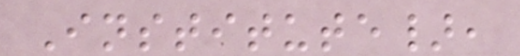Institute},
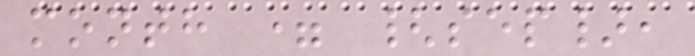month = {sep},
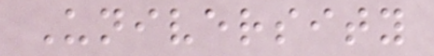University
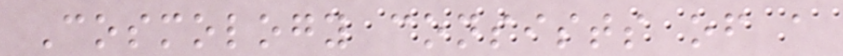Cosmology consists of a
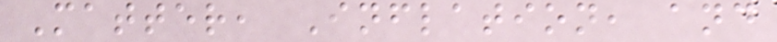Matter, Inflation, and
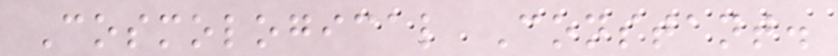Cosmological Constant.
